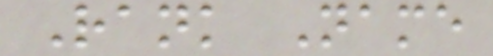Rank Name
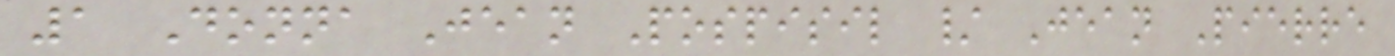1 Donna Jean Pospisil / Jean Pierre
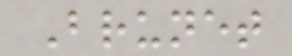Brunet
